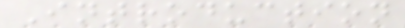Introduction
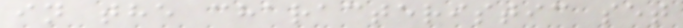in the characteristic set
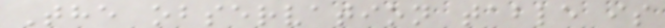The observation table is
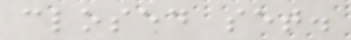closed set.
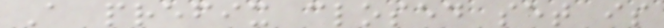A prefix closed set is
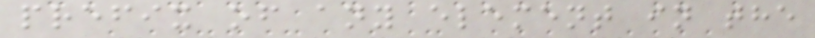prefix of any element in the
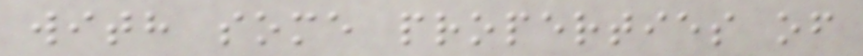with some properties of
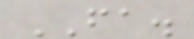FA.
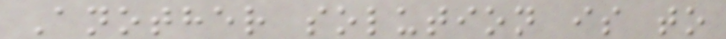Another solution is to
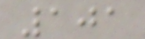101
